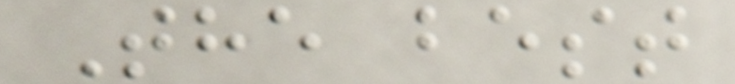The best
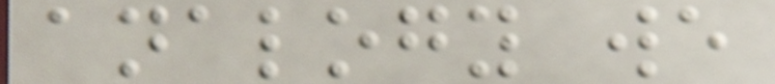analogy we
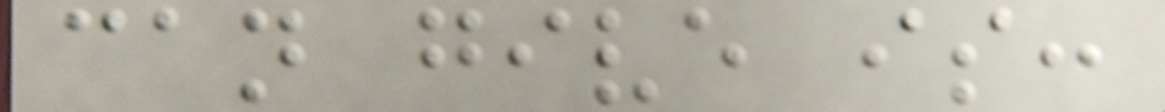can give is:
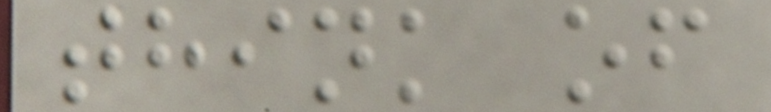think of
